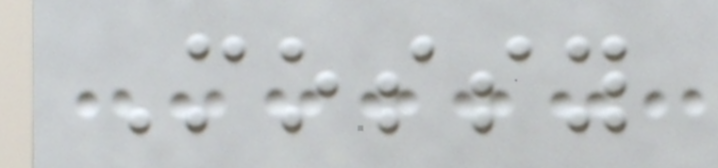Mossy
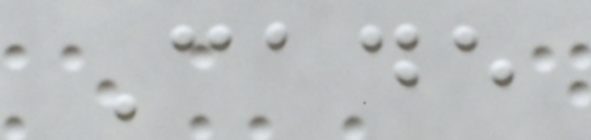Cade
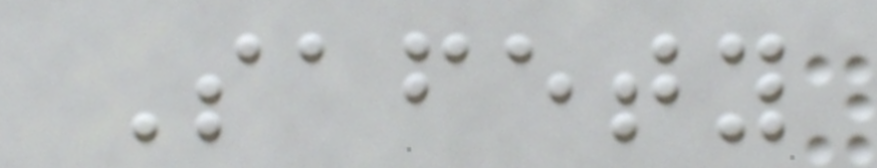Safety
